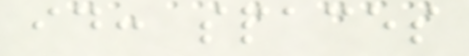id: spaces
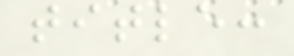title:
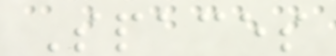Spaces
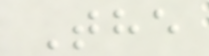The
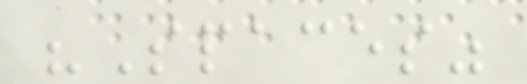"Spaces"
